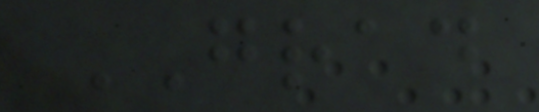GRAD
